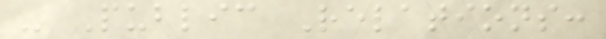- Public Relations:
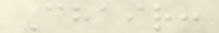Chair:
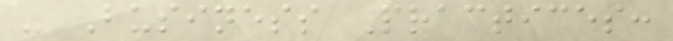- Business Practices:
